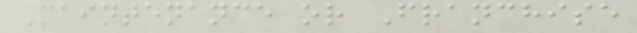Maintenance or Franchise
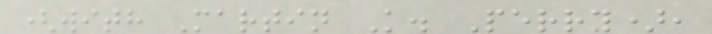(with Martin K. Perry),
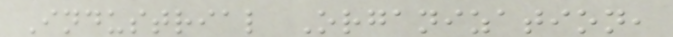Industrial Organization,
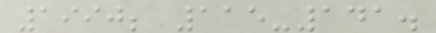1990; 115-141.
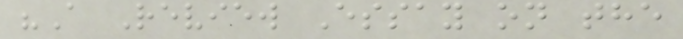"A Review Essay on the
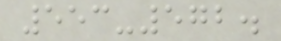553-572.
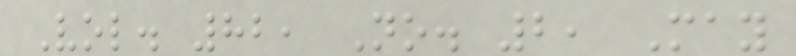Vol. 82, No. 2, May
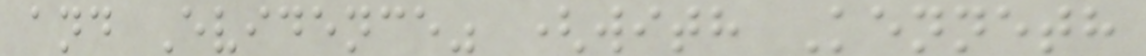and Evidence" (with Kenneth
